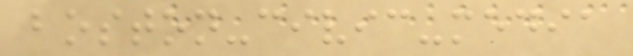boston-civic-media
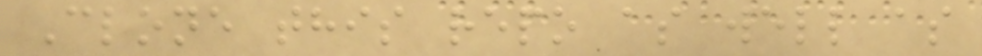Clone this repo as well as
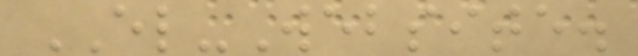EL-Website.
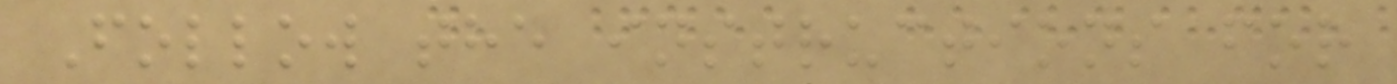Follow the instructions for
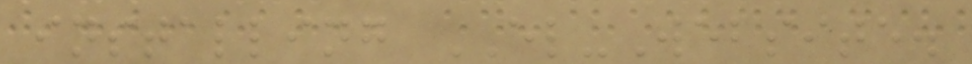installing EL-Website.
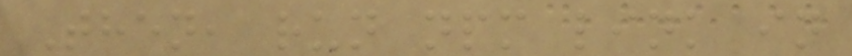Then, run npm link in
